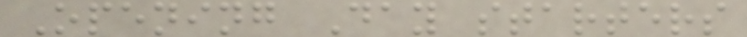Opening Day starters
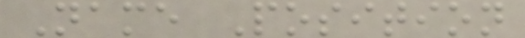Name Position
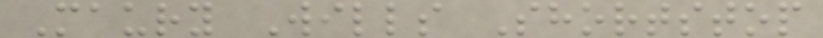Maury Wills Shortstop
